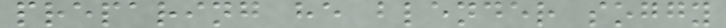preparing he blender soggy
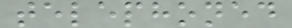telephoned
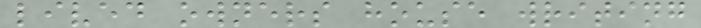lived owners house writing
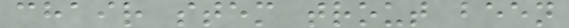chair stem trout been
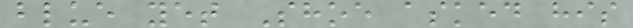blue yet Shoe asked his
